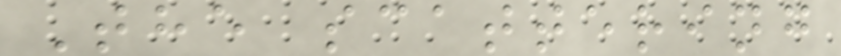The scattering
